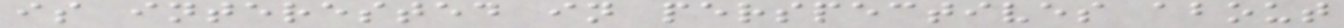is interested in perspectives about
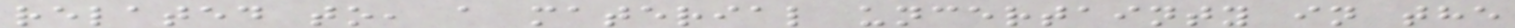related to, a material uncertainty in the
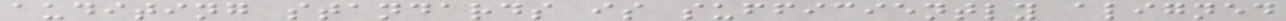auditing standards is sufficiently aligned
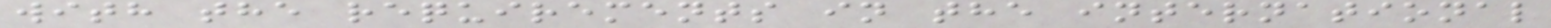with the requirements in the international
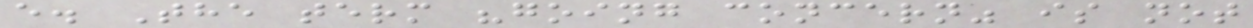e. The term "going concern" is not
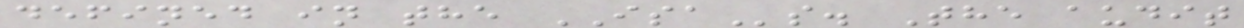defined in the ISAs. The audit
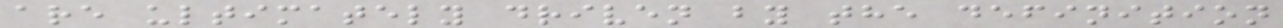are ultimately driven by the definition
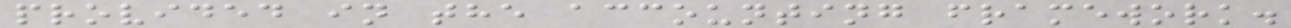provided in the accounting framework.
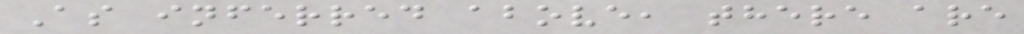As inferred above, there are
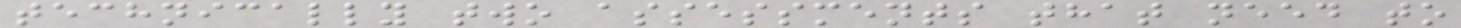technically two assessments that need to
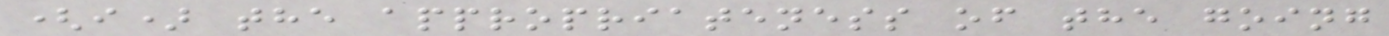(i) the appropriateness of the going
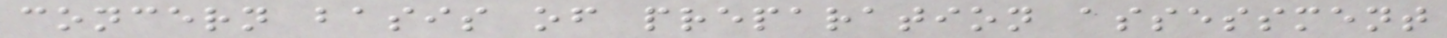concern basis of preparation assessment
